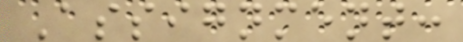Assignment:
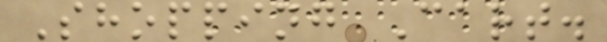Shopping Cart.
